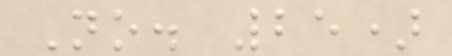No. 25)
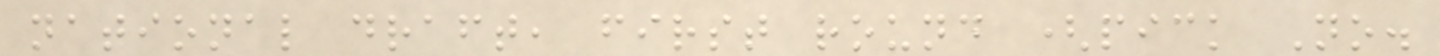national draft, first round (pick No.
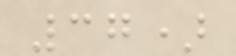37)
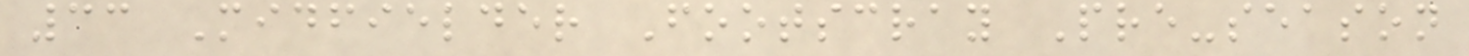33 Midfielder Footscray Pre-season
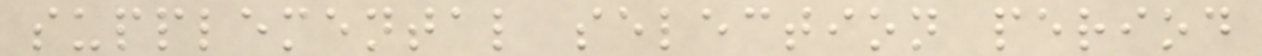supplemental selection period
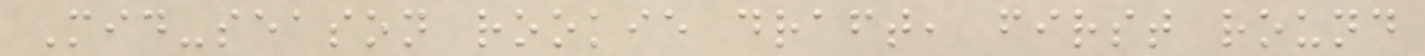Mid-season rookie draft, first round
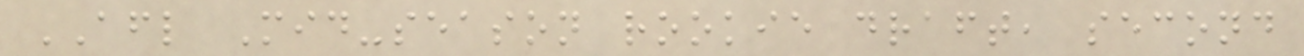AFL Mid-season rookie draft, second
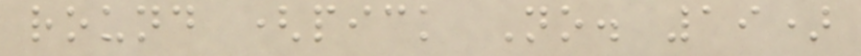round (pick No. 19)
